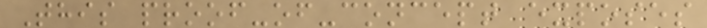This proof-of-concept exposes
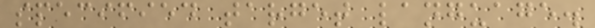specified target language.
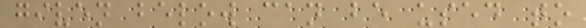given below can be used to
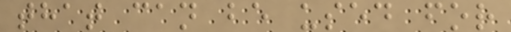that can be used for
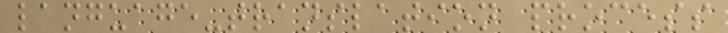language-translation process
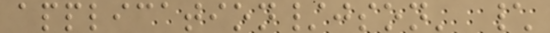application/json' \
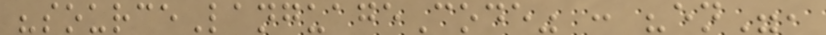"sourceLanguageCode" : "en",
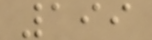199
